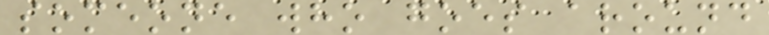someone who goes around
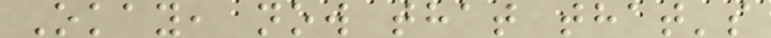Okay, now that that's
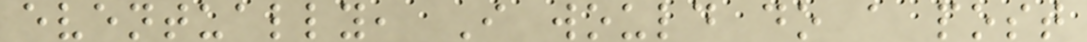eventually, I would do a post
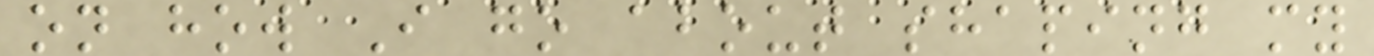on how I go about shaping my
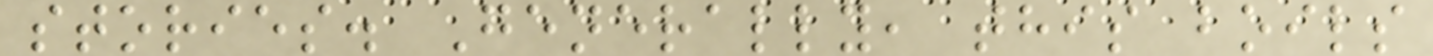stories. Generally, this boils
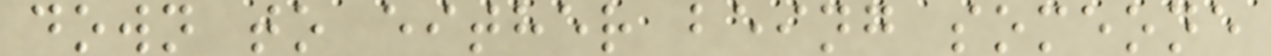down to either being someone
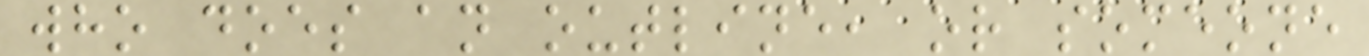who does an outline, or someone
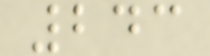243
